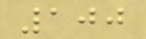100
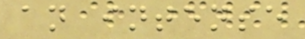an intense
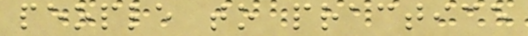people to practice
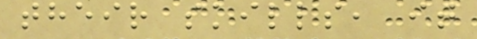their skills, it
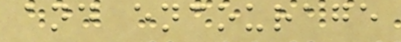and encourage
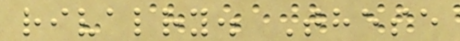rivalry. These
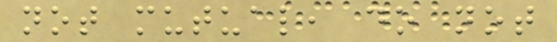not mutual, do not
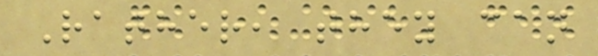Rather, they can
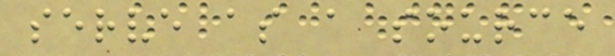serve as a source
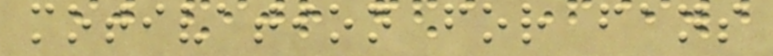motivation for fans
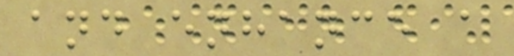and enhance a
